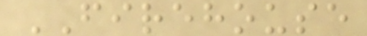FIREHOUSE
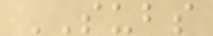SUBS
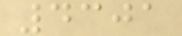4301
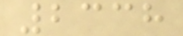2338
